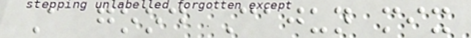A good Cajun mix
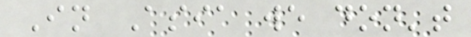In Asia we don't
